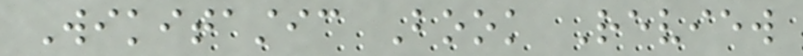Wikitastic Book Review
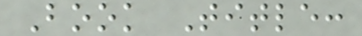Book Title:
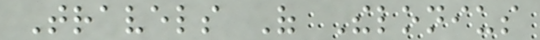Travels Of Thelonius
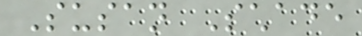Susan Schade
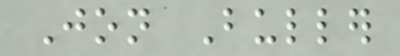Jon Buller
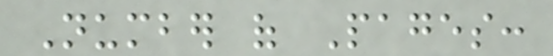Number of Pages:
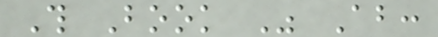This Book Was About:
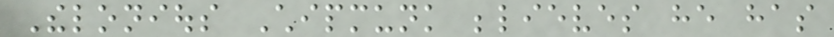Thelonious Chipmunk believes he has
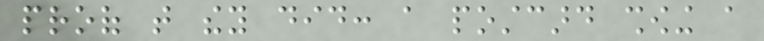proof that they did: a postcard showing a
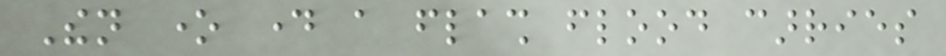Then one day a flash flood carries
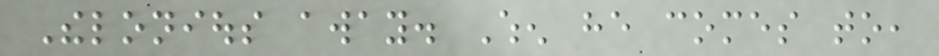Thelonious away. When he comes to,
